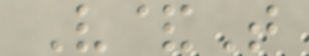V&T
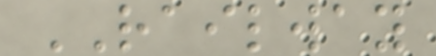RAILWAY
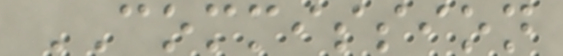COMMISSION
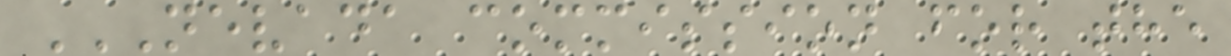NEVADA COMMISSION FOR THE
